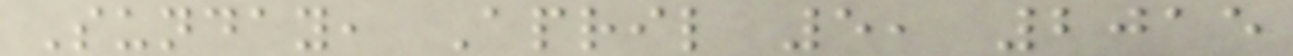Sunday, April 5, 2015
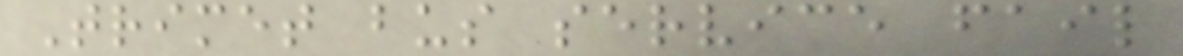Trimet bus service fail
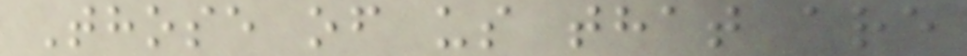Those of us that are
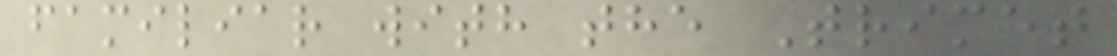familiar with the Trimet
